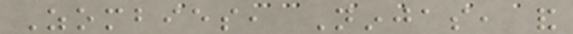Zombies, Ninjas, and
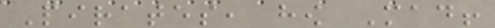Pirates, how Mad!
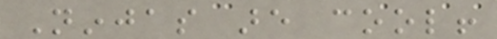Ninjas are cool!
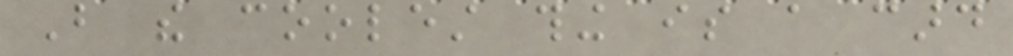But the coolest thing is a card
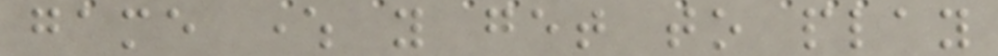game where you get to play
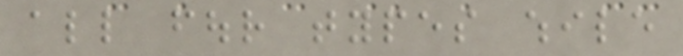all four types while
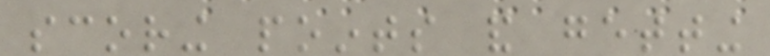scoring points and getting
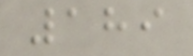189
